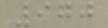970
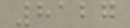8127
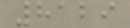8129
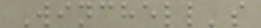Winchell's
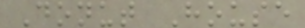Donut House
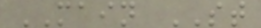MAIN ST
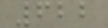622
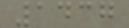1437
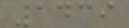1439
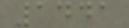1441
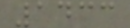1433
